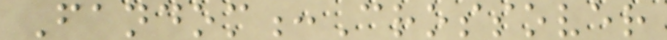Fandom:Crossover
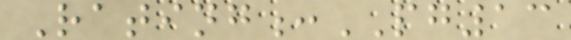Rating:PG13
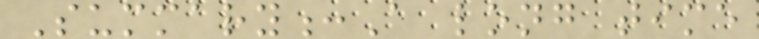Summary:A long time
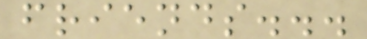friends...
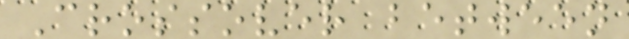Crossover between
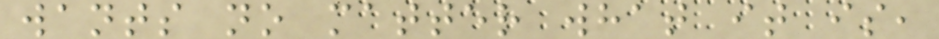wants no matter what it is,
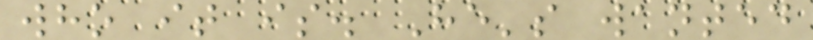who it is. He's wanted
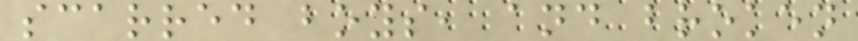scarred boys, and broken
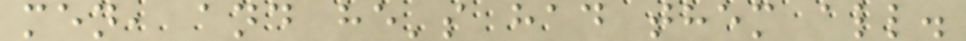men, and he's had them all.
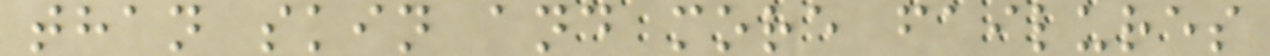than skin and more failures
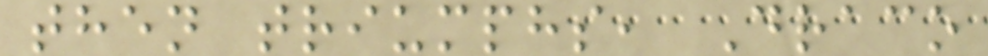then triumphs, Draco
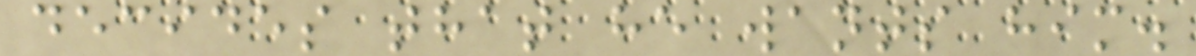decides that he wants him.
